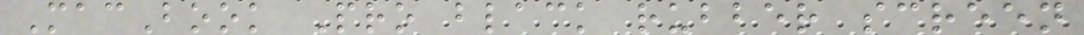MacBook Pro black rubber screen
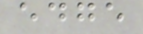edge
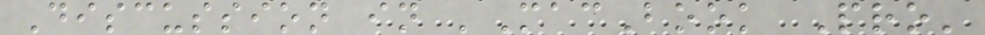Discussion in 'MacBook Pro'
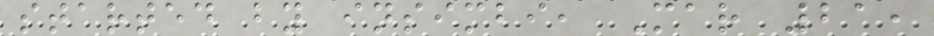started by insimbi, Mar 21,
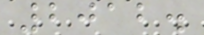2012.
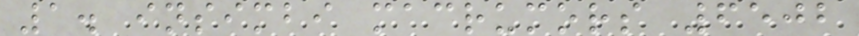1. insimbi macrumors 6502
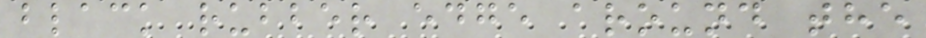black rubber edge around the
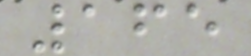165
